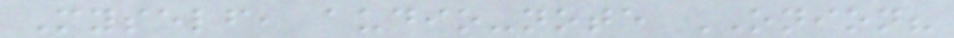Myself, audio-note ONION?
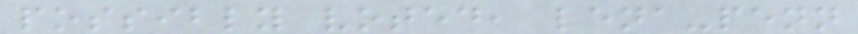possibly voted, lena-penn
